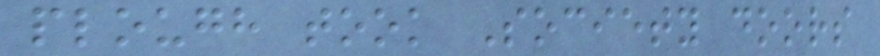plough took Society doors
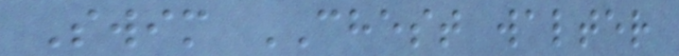Swim CHEST walter
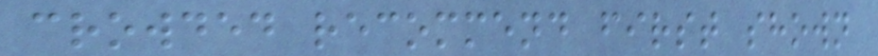crowded recommend first shown
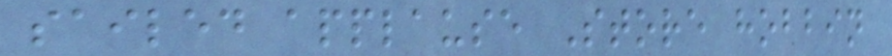sailed applause Store hobbin
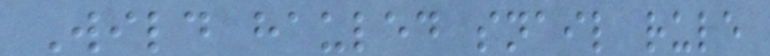Wild hauled snail rule
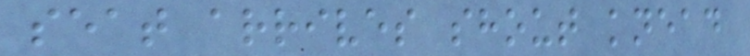seat arrives shout knead
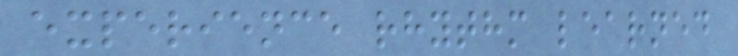experience rhythm learned
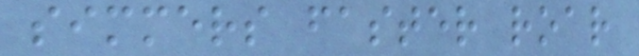simmers faster roar
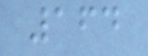164
